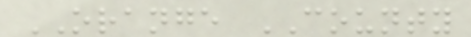ORANGE COUNTY
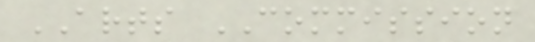ARTS COMMISSION
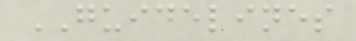GUIDELINES
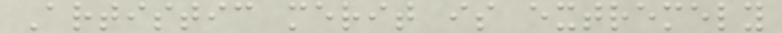Artistic merit is extremely
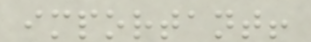important!
